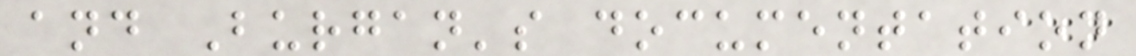and Burgan's documentation
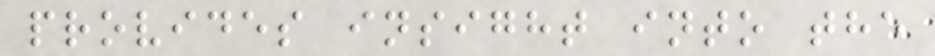provides insight into the
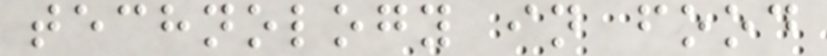technology in food
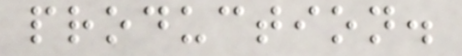production.
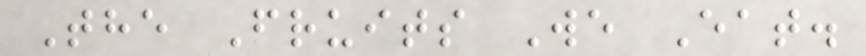The Fruits We Eat.
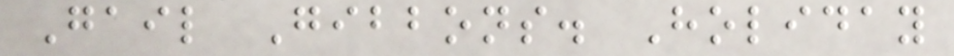Gail Gibbons. Holiday
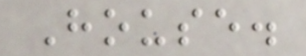House.
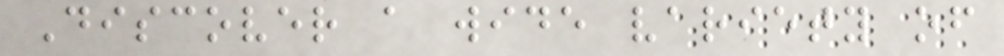Discover a wide variety of
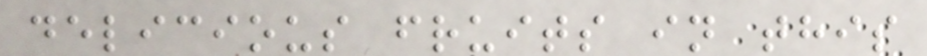delicious fruits in this
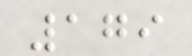179
